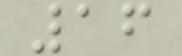16
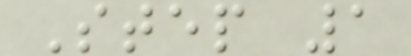Step 1
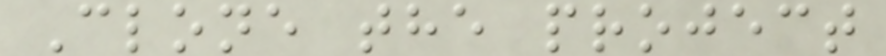Clone the project
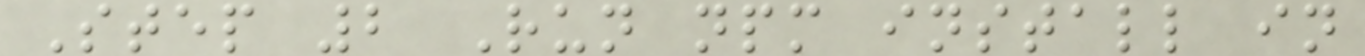Step 2 Run npm install in
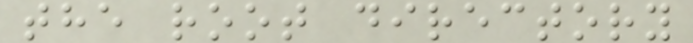the root directory
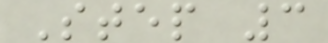Step 3
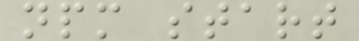npm start
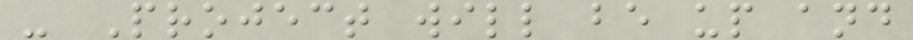- Project will be up and
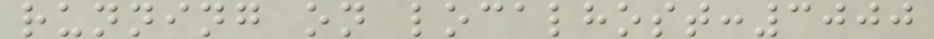running on localhost:3000
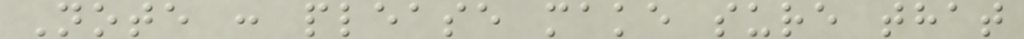Note : please make sure that
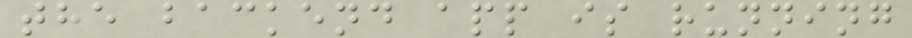the backend app is running
